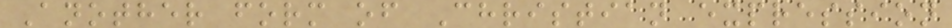Another form of Christian expression
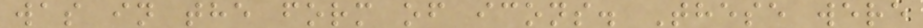was in the form of icons. These were
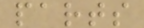parts
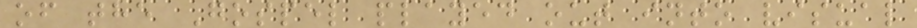of the Gospel played out into visual
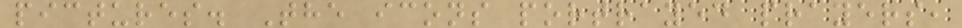pictures. The icons portrayed prayers,
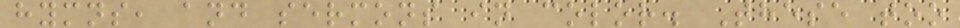hymns, and sermons in color. These too
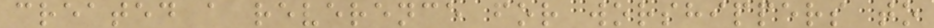created a reverence for worshippers to
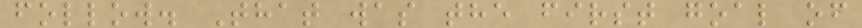follow. That was the first goal of
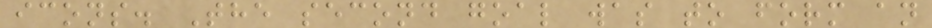icons. The second goal was to form an
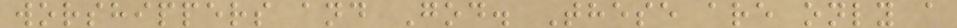worshippers and God. These are only a
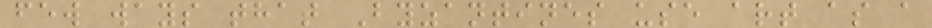few ways that Byzantines use art as a
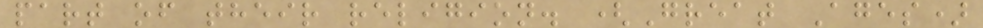part of their religion. (Great Ages)
